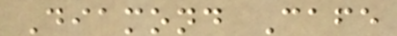Diamond Cafe
